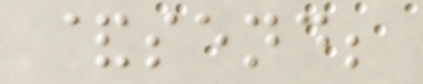&send;
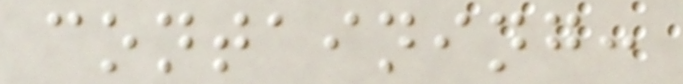containing:
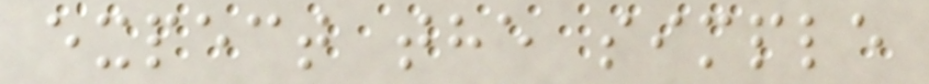expect the simple
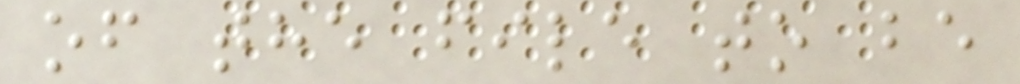of the file to be
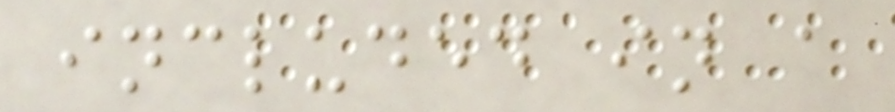included in a
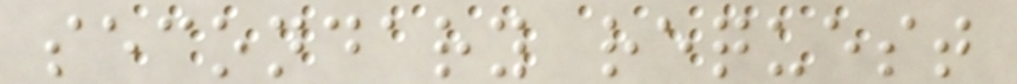secondary request
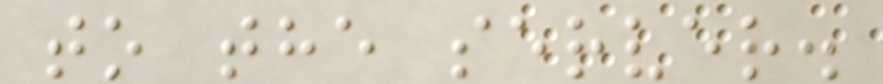to the server.
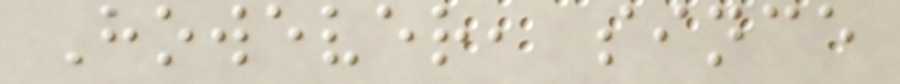However, since
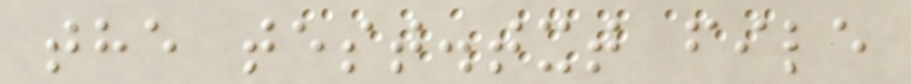the test.txt file
